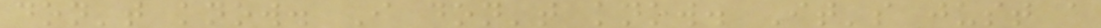don't know. I don't know. It's just a
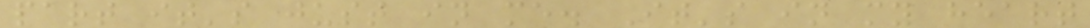part it's just in me. It's in my heart
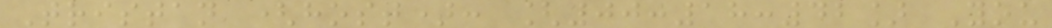Tristan (host): [00:18:42] You
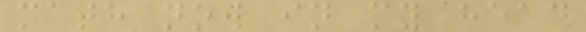math now in my head
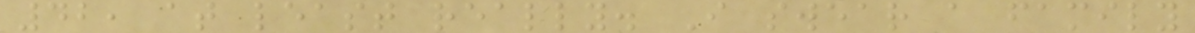42, at least really. I swear a family
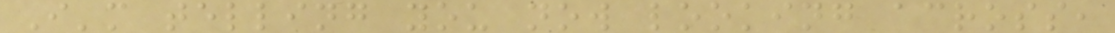I'm telling you now looking across,
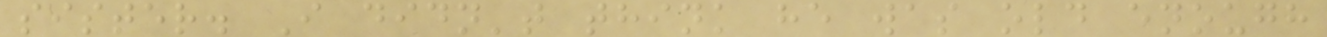sister. I didn't think he was old enough
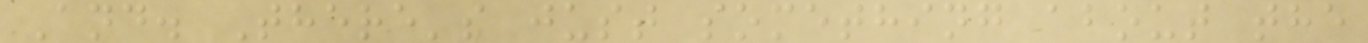And. There's just something about the
